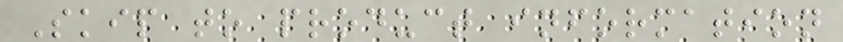Skip to product information
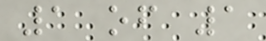1 of 1
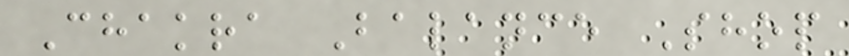Chakra Balance Shop
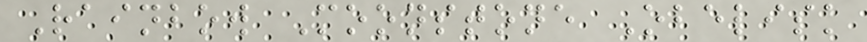Rainbow Moonstone Obelisk
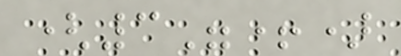(3"+)
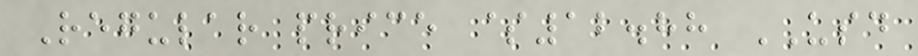Regular price $12.88 USD
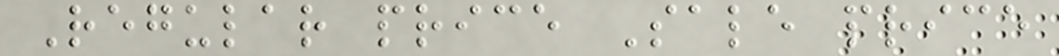Regular price Sale price
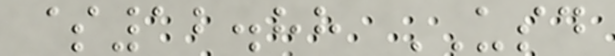$12.88 USD
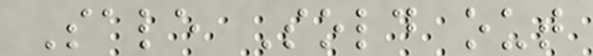Sale Sold out
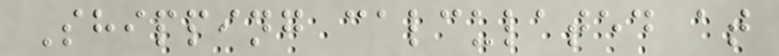Shipping calculated at
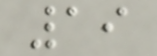19
